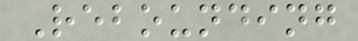Rebounding
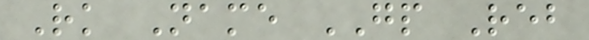Rk Name GP Reb
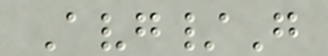Avg/G
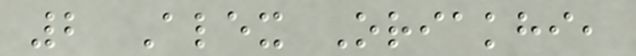2 Alex Oriakhi,
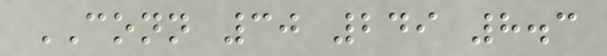CONN 30 249 8.3
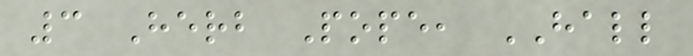3 Herb Pope, HALL
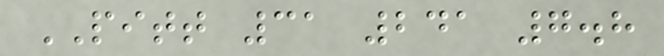PITT 31 241 7.8
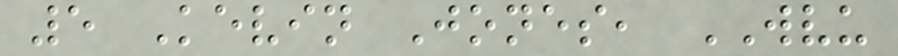5 Kevin Jones, WVU
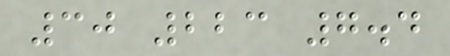30 223 7.4
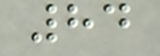84
